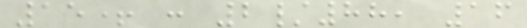15+ : 2/88, 16
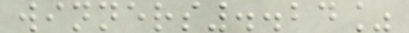winners..24%
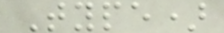Type)
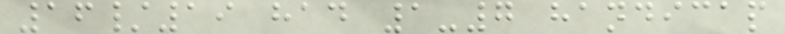16/19 had 1-7 handicap
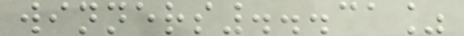winners...31%
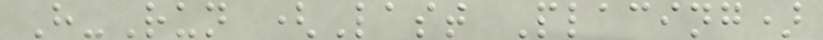H-Run (Last Placing)
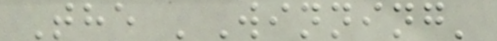The 'Winning'
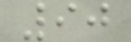90
